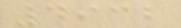4932
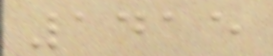1415
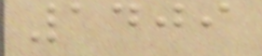1409
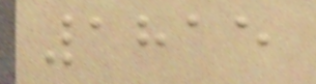1815
